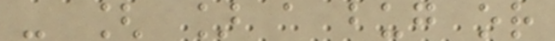- [ ] a bug or
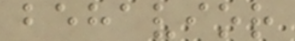behavior
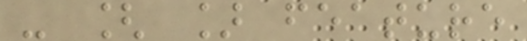- [ ] feature
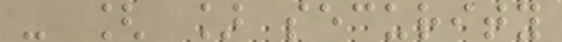- [ ] security
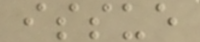issue
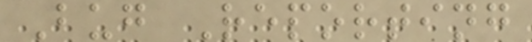Bug Reporting
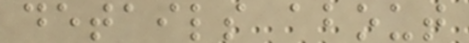details about
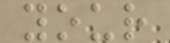your
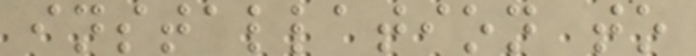installation to
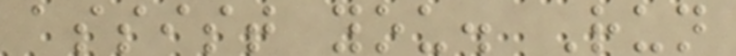assist you. Run
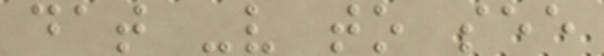dat -v to see
